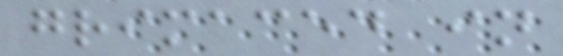grimaced in
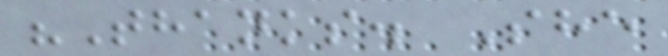"Thanks. She
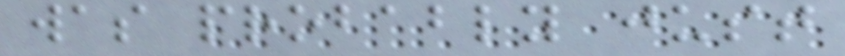was probably just
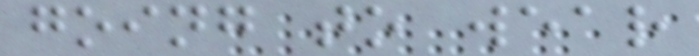going to wear
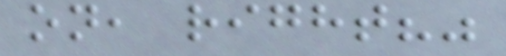on, right?"
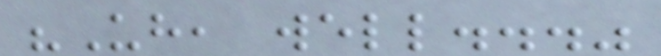"Uh, well..."
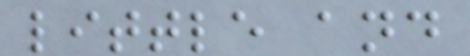little and
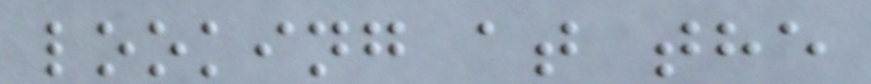looking at the
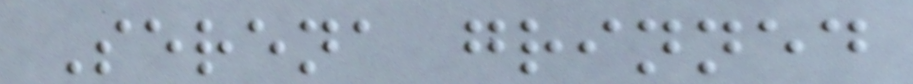Serena grinned
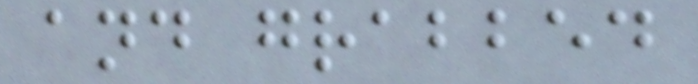and grabbed
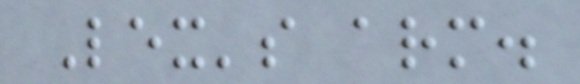Lex's arm.
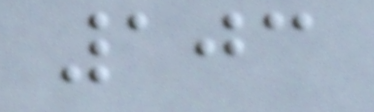103
